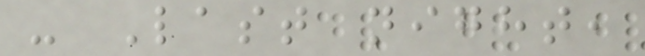- Last night,
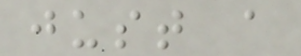just a
